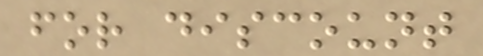for discount
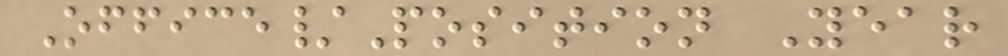Office/Position Year
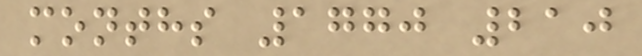months 1770 210
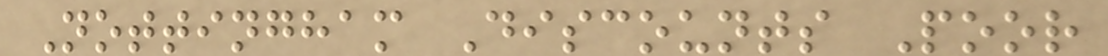Nottingham Discounts Poor
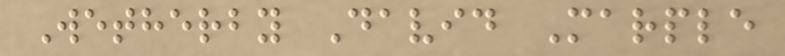Wetherby David Marple
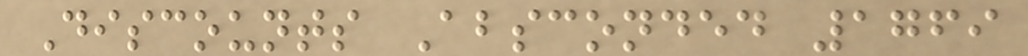Discounts Absconded 1769
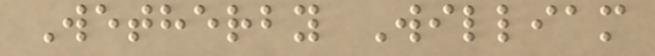Wetherby William
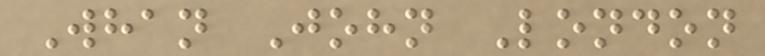Whan John London
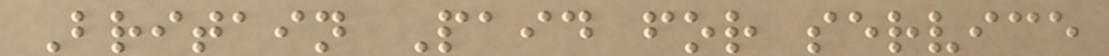Britain Paid for service
